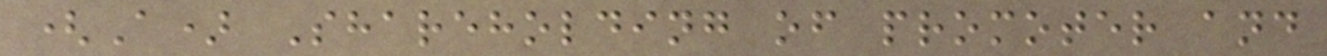(A) Shareholding of promoter and
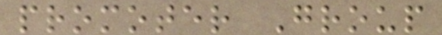promoter Group
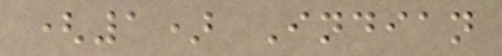(1) Indian
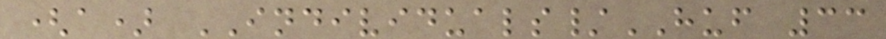(a) INDIVIDUALS/HUF 33
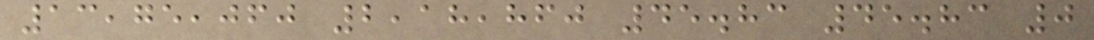13,75,060 2,18,860 45.83 45.83 0
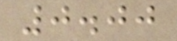0.00
